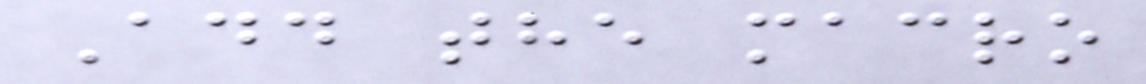Add the macro
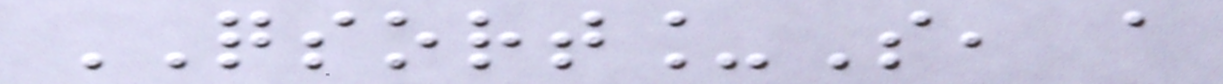QSORT_S, a
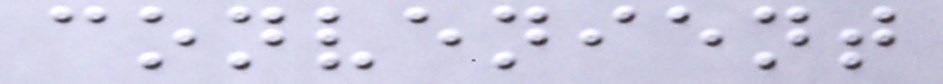convenient
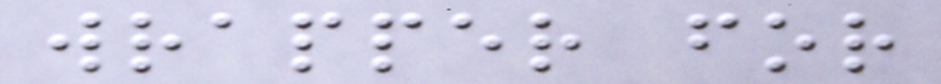wrapper for
